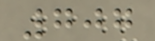707
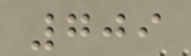709
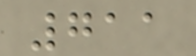711
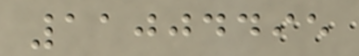11004495
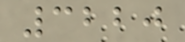3220
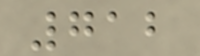712
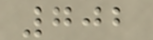702
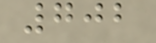702
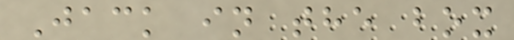Jack in the box
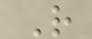R
